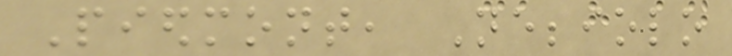Piedmont, Nebbiolo
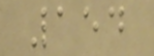154
